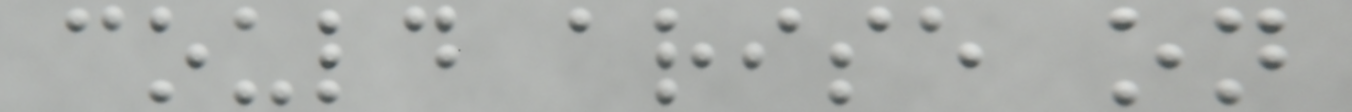could arise on
